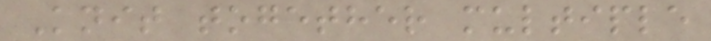Knit together multiple
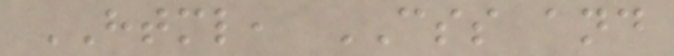HTML, CSS and
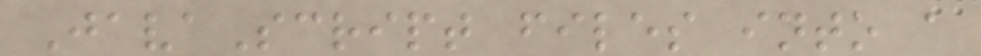JavaScript files into a
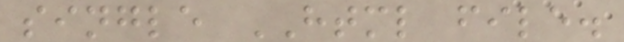single HTML file.
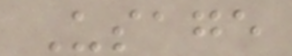Usage
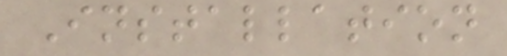Installation
